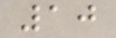10
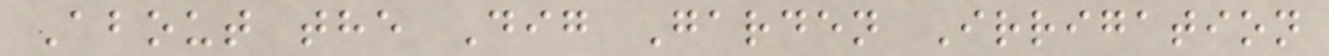About the Dig Garden Irrigation
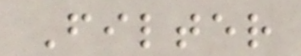Filter
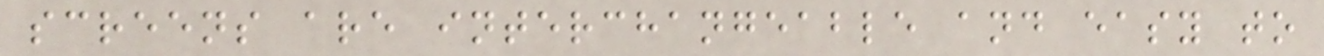screens are interchangeable and easy to
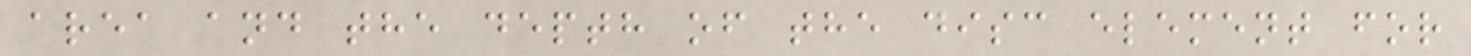area and the depth of the disc element for
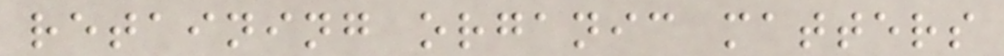retaining organic matters
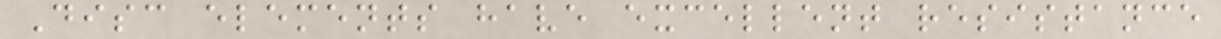Disc elements have excellent resistance
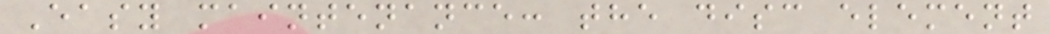Easy maintenance: the disc element
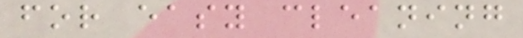for easy cleaning
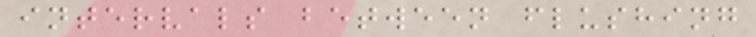intervals between flushing
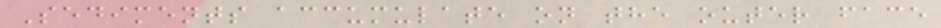Sediments accumulate on the outer face
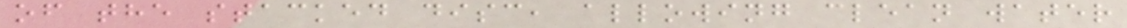of the stacked disc, allowing clean water
